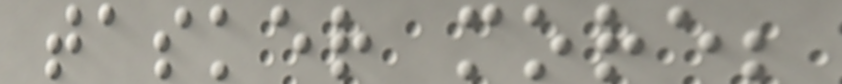tasker more;
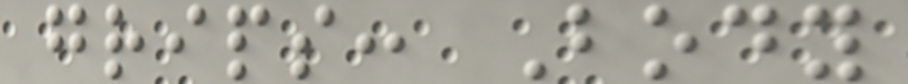grips: Body
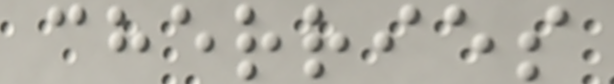cherries
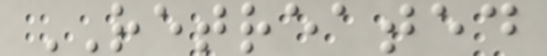RETREATED
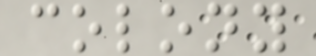colony
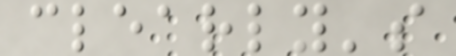clearly's
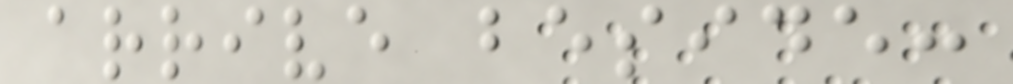arrive beside:
